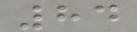84
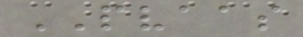PVAAS
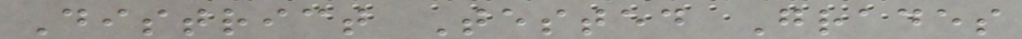District Tested Grades
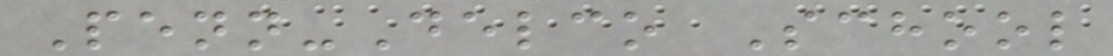Penn-Delco School
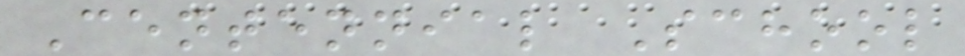Centennial School
